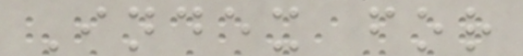Index for
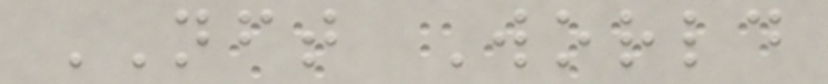NFT World
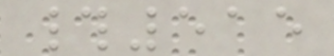#515
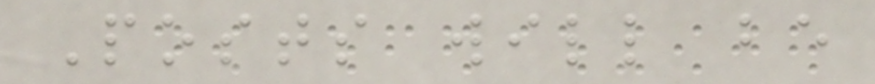Posts will be
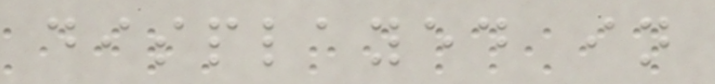displayed in
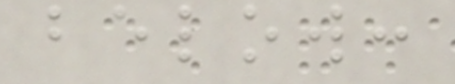below:
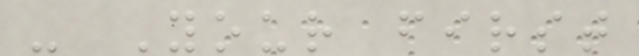- Your first
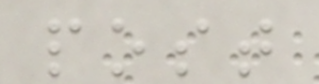post
